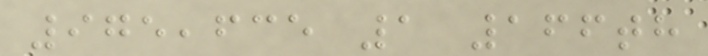975,635 1 166th
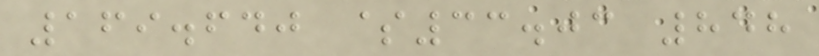169.640 $33.03 848
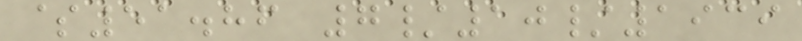$51.86 7/10/1939
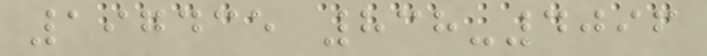197435 838-4096
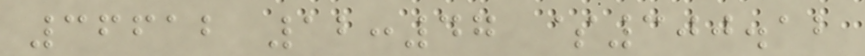36612 12:47 $300.12
